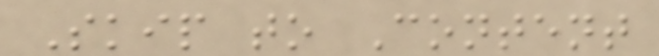Skip to Content
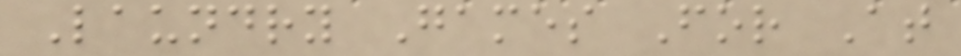Laundry Games For At
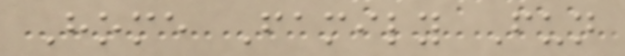Home Family Fun
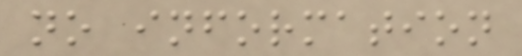no information
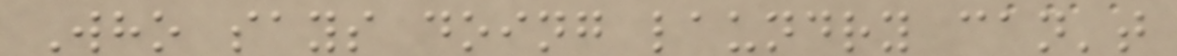Who says doing laundry can't
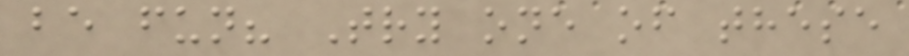be fun? Try one of these
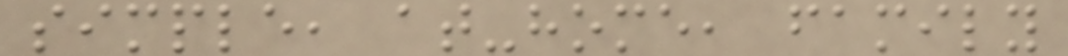simple, at-home, family
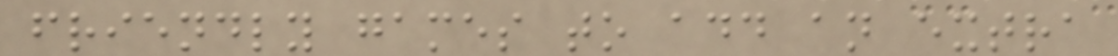friendly games to add an extra
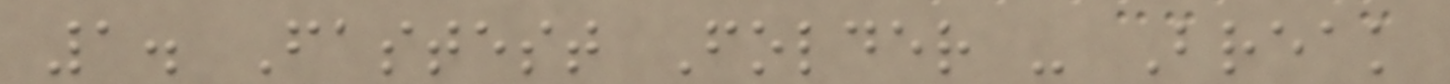1. Fastest Folder - Break
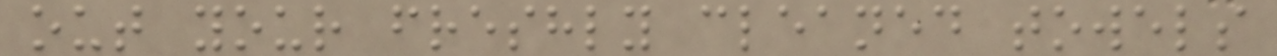out your freshly cleaned towels
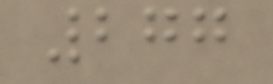277
